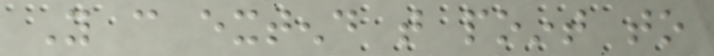You can extend that point to
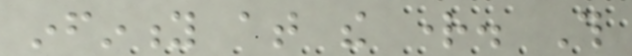infinity at the right. This
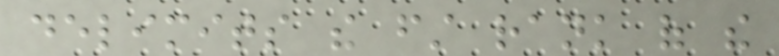delimits the first rank of the
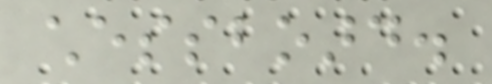chessboard.
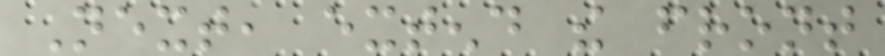Next, extend the front
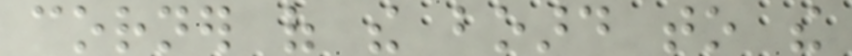corner of the board to the
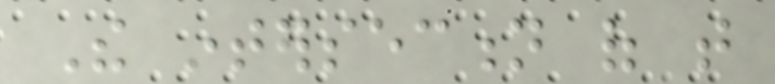The intersection of that
